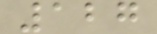127
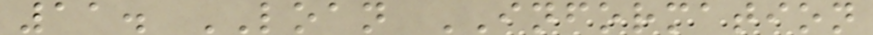11. LOAN INFORMATION
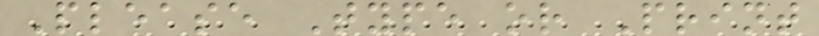Please Type or Print
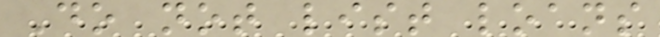Do not list loans
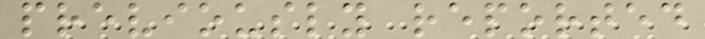previously reported
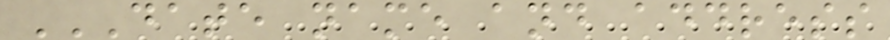DATE NAME AND ADDRESS
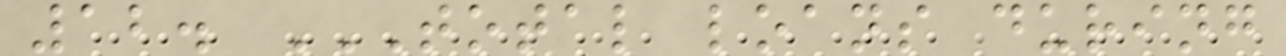12. TOTAL LOANS DURING
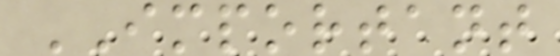IMPORTANT
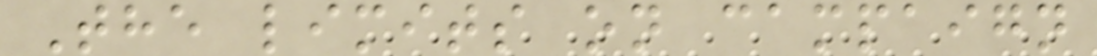The limits on campaign
